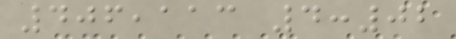406,113 4:02
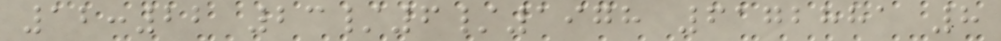12:22 23/6/1978 6172881 8
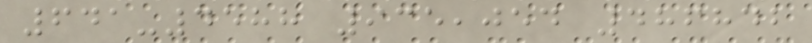641-4588 935,054 486842
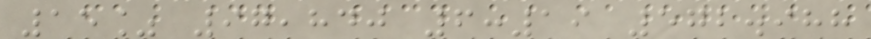15% 97,840 6:19 572.988
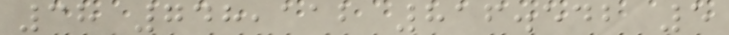38 748,112 816.542 5
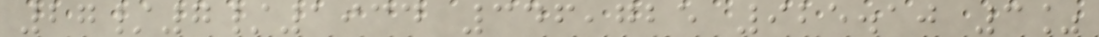27/7/1934 346,725 925.10 3%
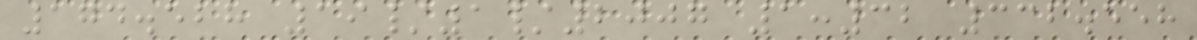174.528 19/1/2007 1:32 332.558
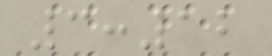3:12
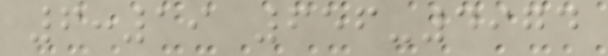6:19 656-4974
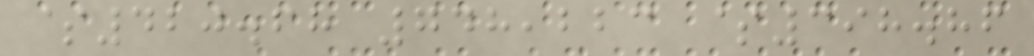$420.68 748,223 $398.86
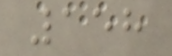158
